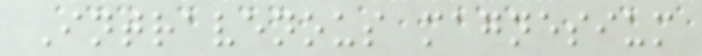Intravenous magnesium
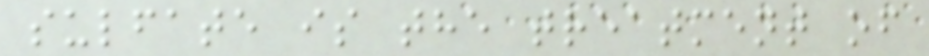sulfate is the treatment of
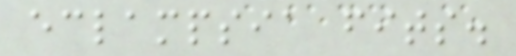eclampsia fits.
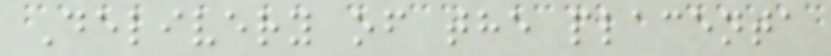Delivery of the placenta
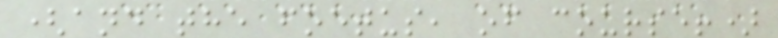(and the foetus, of course!)
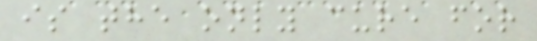is the only cure for
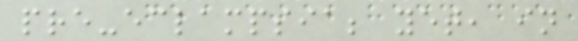pre-eclampsia; yet, in
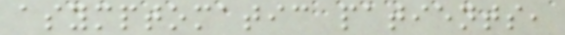asymptomatic patients,
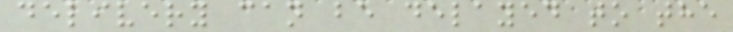delivery can be delayed to the
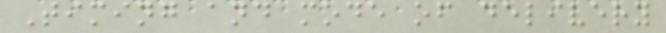Timing and mode of delivery
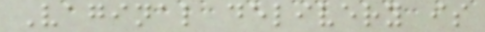Vaginal delivery is
